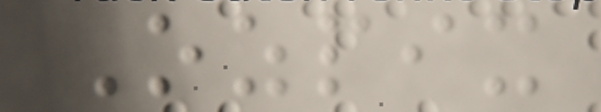Ozpix
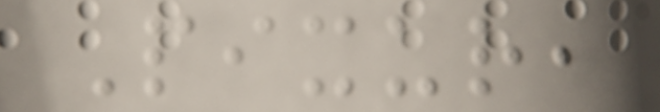Pixur,
